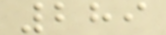289
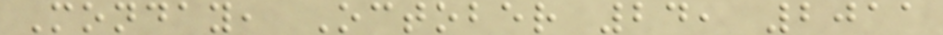Monday, October 24, 2011
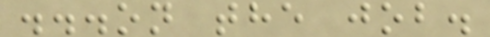...on the job.
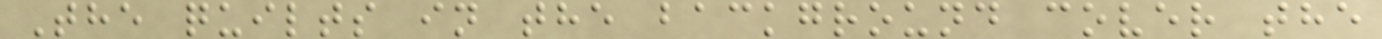The quilts in the background cover the
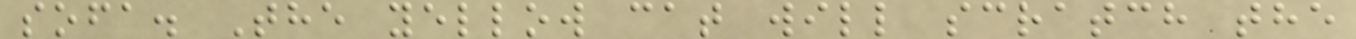sofa. The yellow cat will scratch the
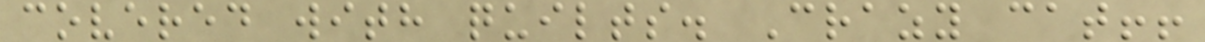covered with quilts. Crazy cat!!
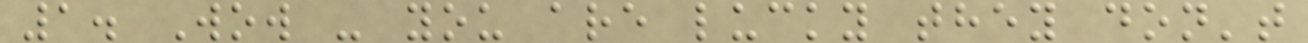1. Wow - you are lucky they don't
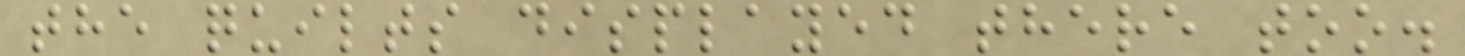the quilts displayed there too.
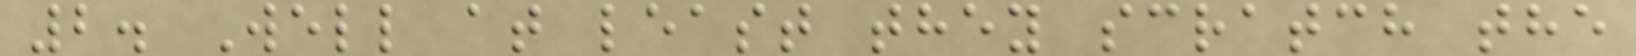2. Well at least they scratch the
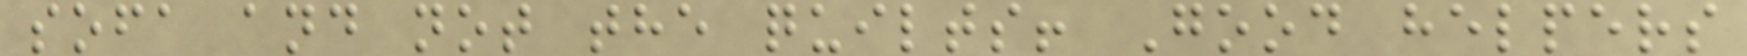sofa and not the quilts! Good helpers
